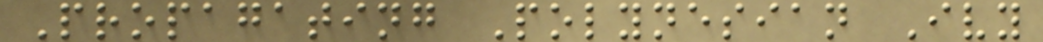Propagating Polynesian Ivy
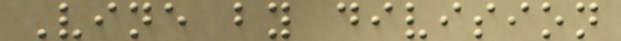Vine by division
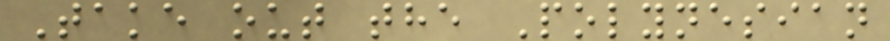Take out the Polynesian
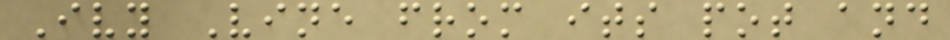Ivy Vine from its pot and
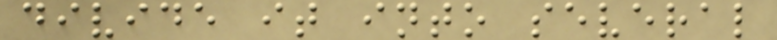divide it into several
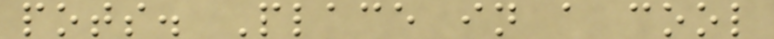pots. Place in a cool
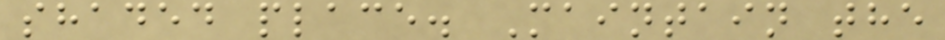shaded place. Maintain the
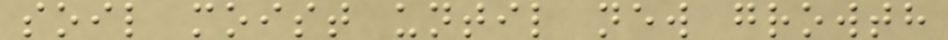soil moist until new growth
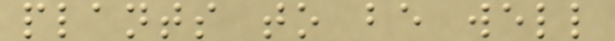plants to be well
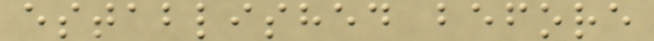established before
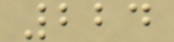224
